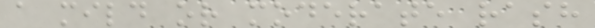a mild or moderate rash
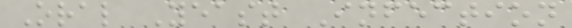Oral Yeast Infection
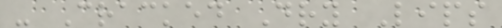- Cracked Dry Lips
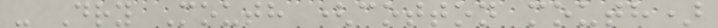- Dry Mouth (cotton mouth)
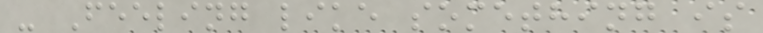- Feeling like something is
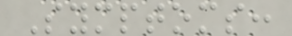Symptoms:
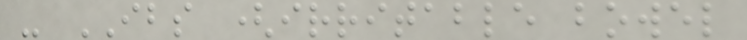- IBS (irritable bowel
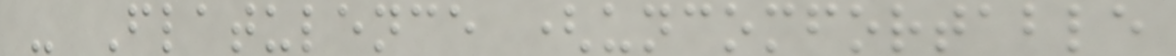- Flatulence (uncomfortable
